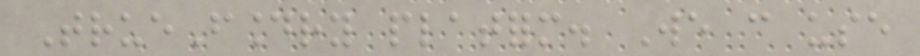TrueFoundry platform. We can use
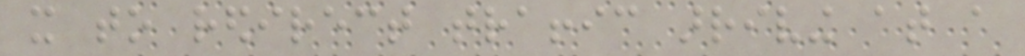it to redirect traffic arriving at a
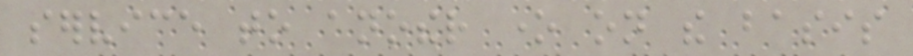service to another one on the basis
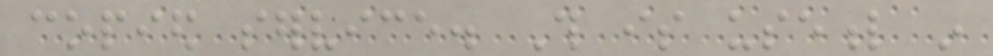copied service. This is useful in
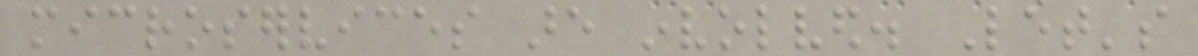microservices are involved. Let's
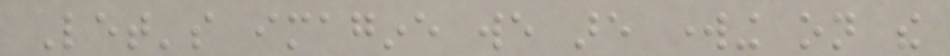Let's imagine we are working on the
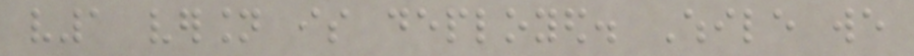v1 version is deployed. While we
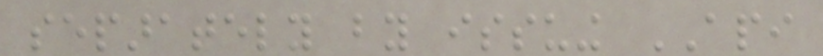separately by issuing API
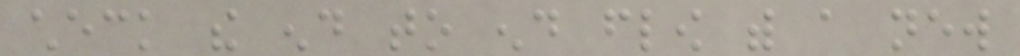check the end to end flow with a new
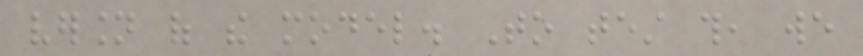version of the model. To test this, we
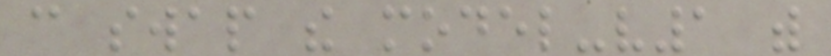can swap the model-v1 with
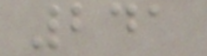241
